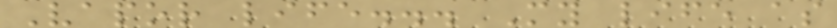Vapor life... My life as
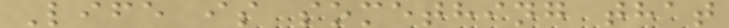Life is something that
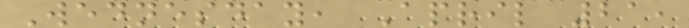Wednesday, April 21,
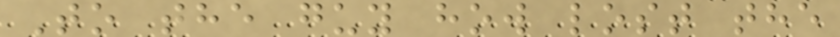To the guy how lost the
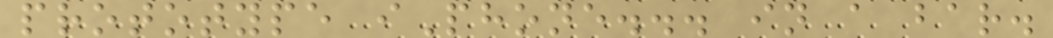prototype iPhone... in a bar.
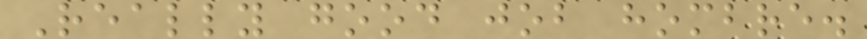Really good job hombre.
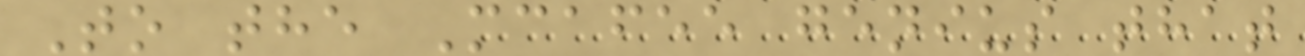To the Mcafee genius that
